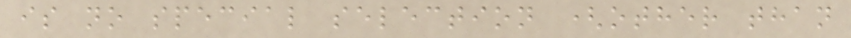is no special selection (other than
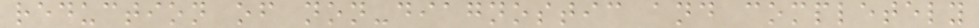reduction of non-diagnostic and completely
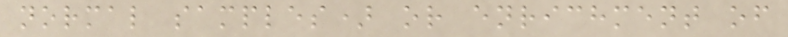normal samples) or enrichment of
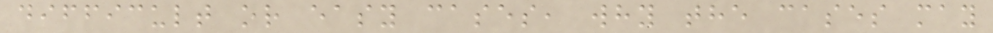difficult or easy cases, why the cases may
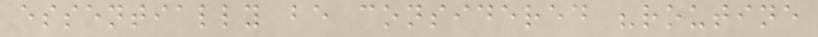essentially be considered "routine
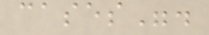cases".
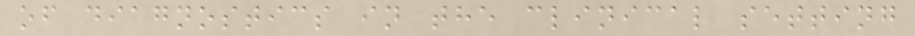of diagnostics in the clinical setting
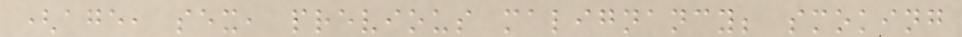(age, sex, previous malignancy; smoking
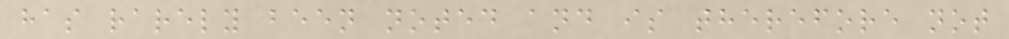has rarely been noted and is therefore not
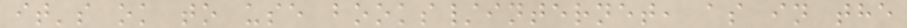it's ok to use books/internet, as in the
